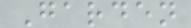Garden
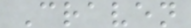Craven
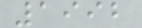1992
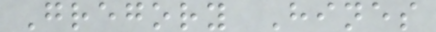Gregory Hines
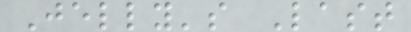Jelly's Last
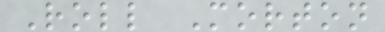Roll Morton
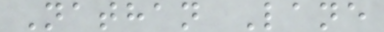Nathan Lane
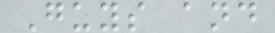Guys and
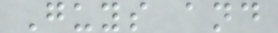Guys and
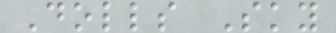Dolls Sky
